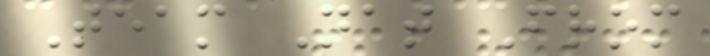Team Nat From
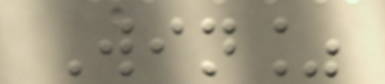Win%
